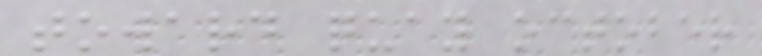toward quay october
